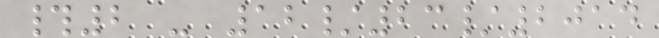#2 - 12/23/2014
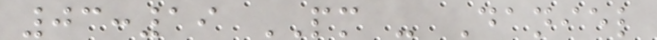03:19 PM - Daniel
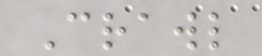Crawl
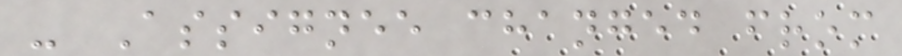- Assignee changed from
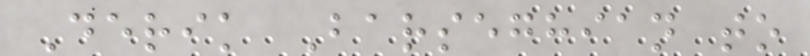Derik Barseghian to
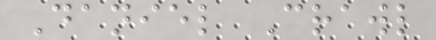Daniel Crawl
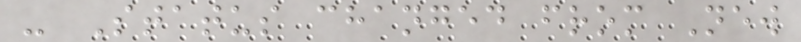- Status changed from New
